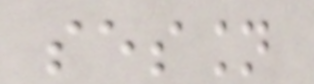session
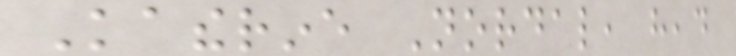Katherine Nordal, head
